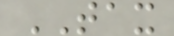TAX
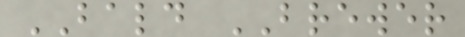BALD BREWER
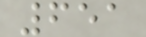651
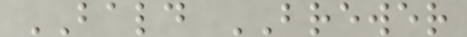BALD BREWER
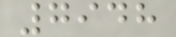7948
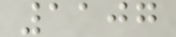1107
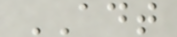ADT
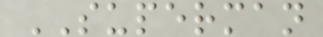SUPERMAN
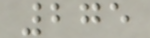275
